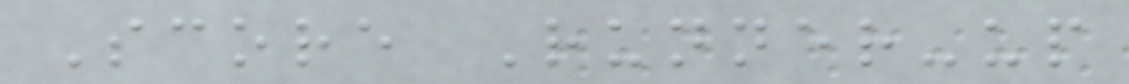Score Runner-up
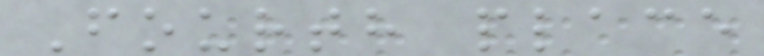Fourth place
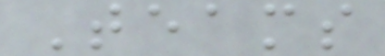Teams
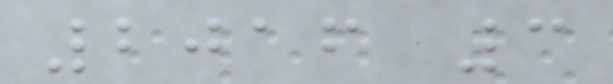2016 3
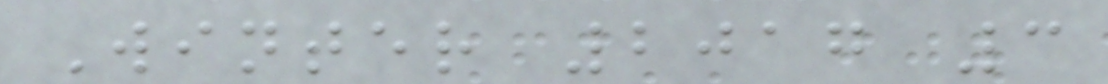Winter 2017 3
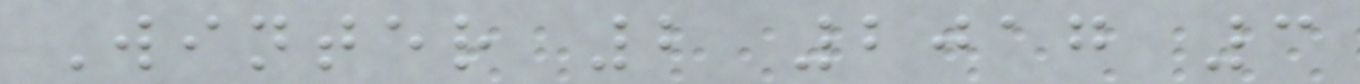Winter 2 2017 3
